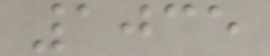1035
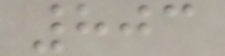803
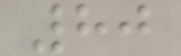80
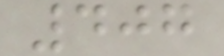407
